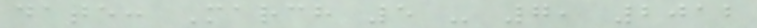date: March 5 - 7, 2012
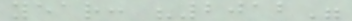year: "2012"
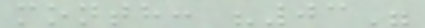month: "03"
